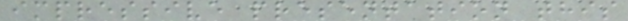impressive presentation this
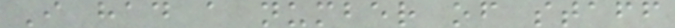I had a number of staff
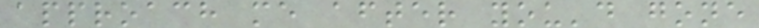approach me after you'd gone
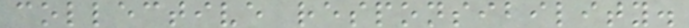collective responsibility.
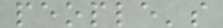people's
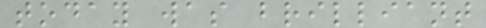today was brilliant
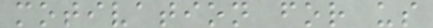motivation for us
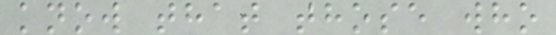know that those who
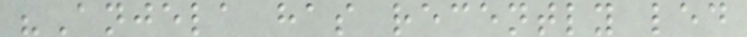"Anjela has recently led
